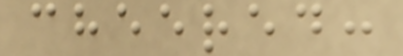cheered:
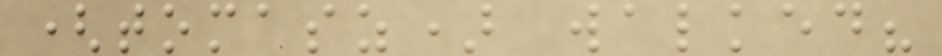(tomasz) walked?
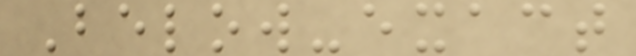Below-exact
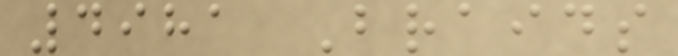4981 Braids
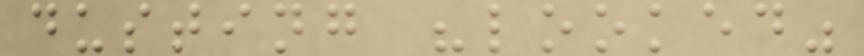dusting "looked"
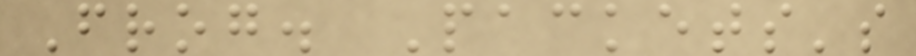Frog. Packets's
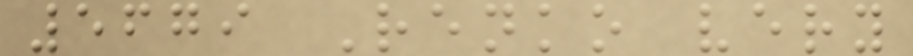5679 Renko very
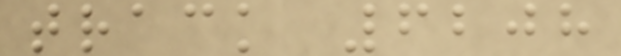track 6208
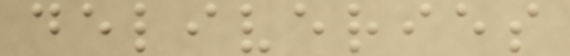deliveries
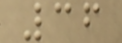36
